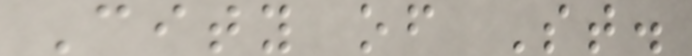City of St.
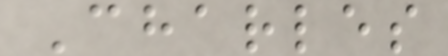Charles
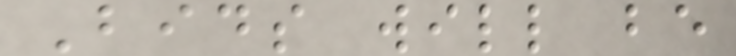Bids will be
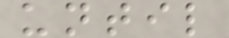until
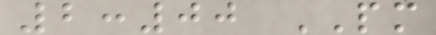2:00 PM
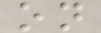on
